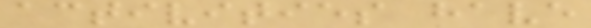activities have
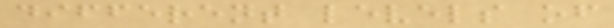different levels of
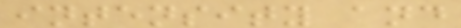intensity and
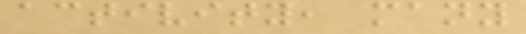activity, many
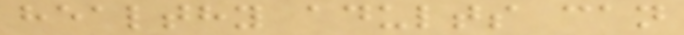healthy adults can
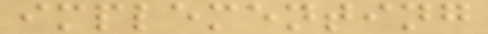implementing
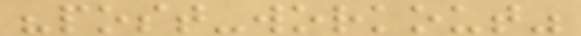"post-workout"
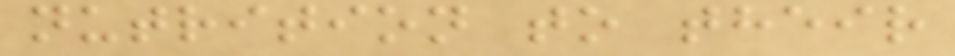nutrition to their
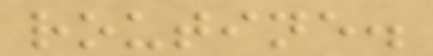routine.
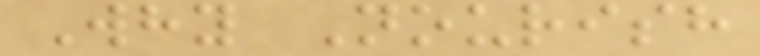Why Nourish
